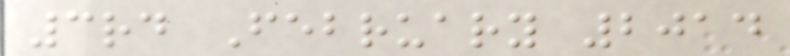3rd February 2014
